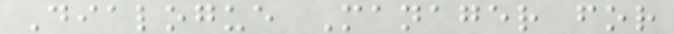Dialogue Manager for
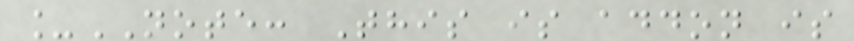_NOTE: This is addon is
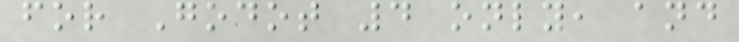for Godot 4 only, and
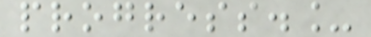progress._
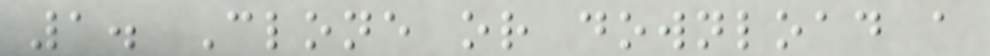1. Clone or download a
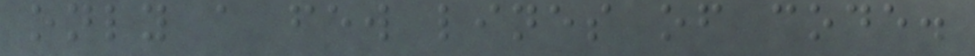only a few lines of code.
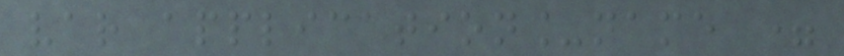var application_name =
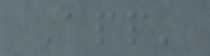App'
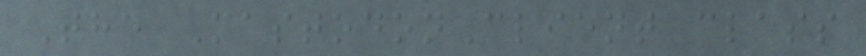The MastodonClient class
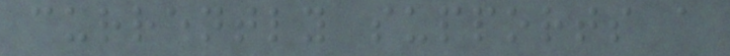currently supports a
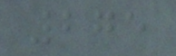275
